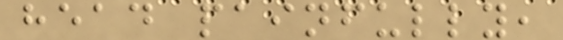head painfully,
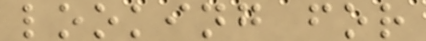looking for
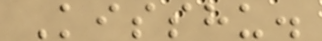Kisshu.
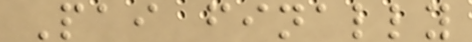Pai finally
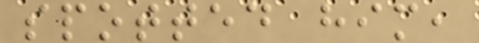spotted him,
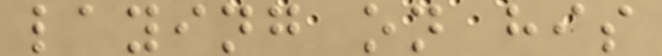laying on his
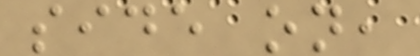side on,
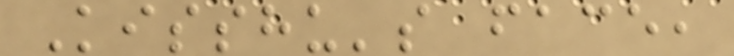Kisshu's face,
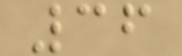36
